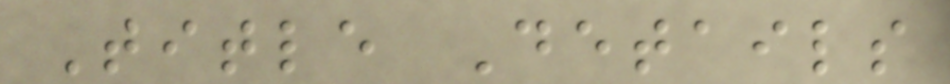Title Details
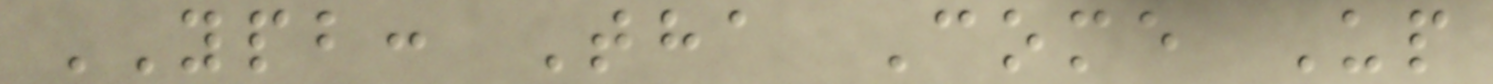YPB: Tha Come Up
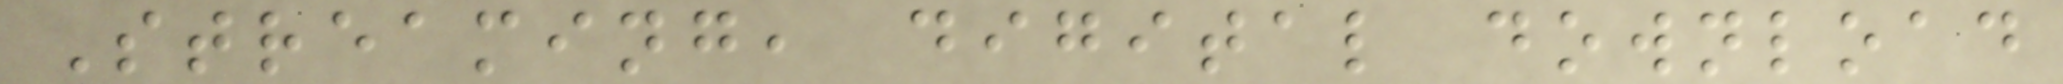Streaming, digital download
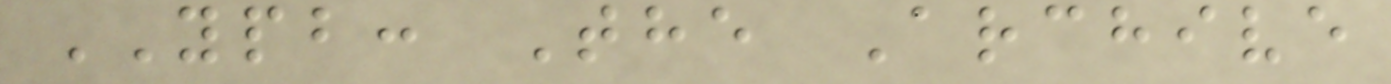YPB: The Archive
